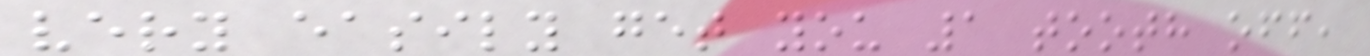very easily get you 1 tooth off,
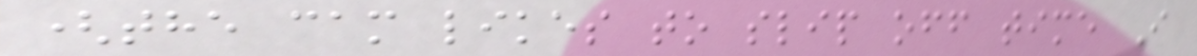(the cam likes to slip off time I
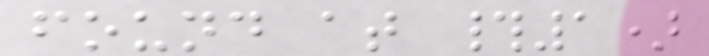found at #1)
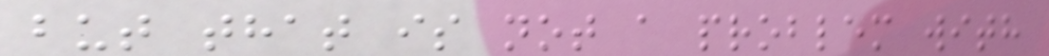but that is not a problem with
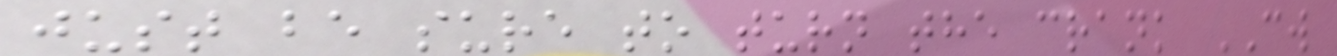just be sure to turn the crank CW
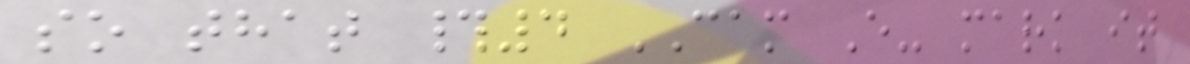so that #4 CAM E- mark it
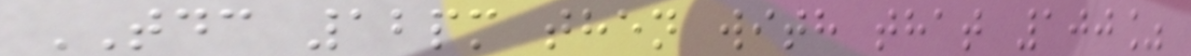TDC 12pm then with that 100%
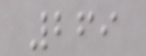269
